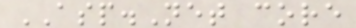ASP.Net core
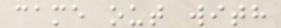came out with
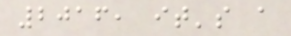2016, it's a
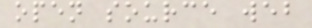open source web
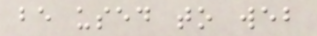be used to web
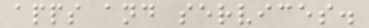apps and services.
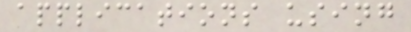applications using
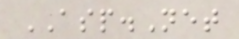ASP.Net
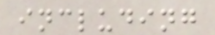including
